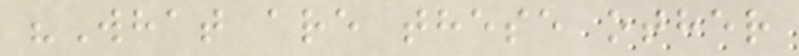"What are these other
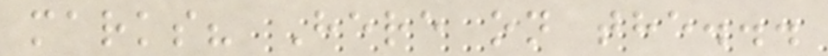marks? Here on the...
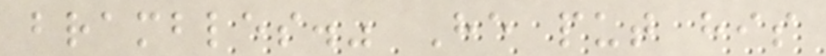brambles." He put his
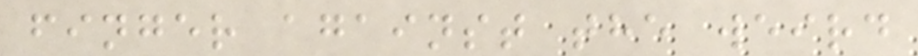finger against the weird
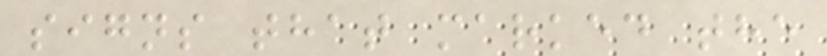signs that marked the
